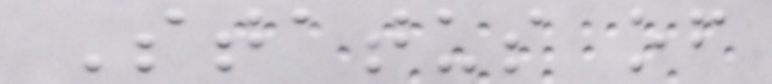Status of
